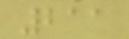211
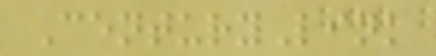CenturyLink
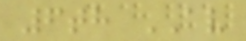6th AV
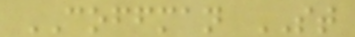COFFMAN ST
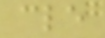cle
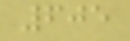605
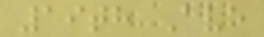19th Ave
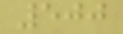500
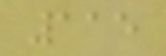115
